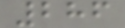286
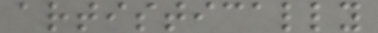artistically
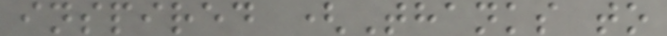inspired (Thanks to
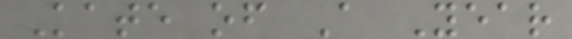Kate of A Year
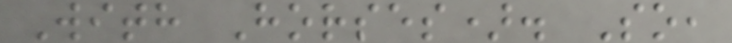With Horses). So,
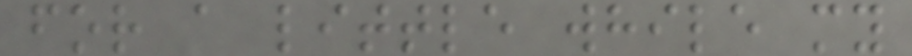for a little while my
